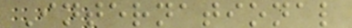International
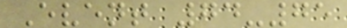Event 74-75
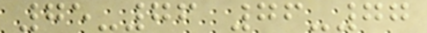75-76 76-77
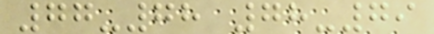77-78 78-79
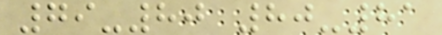79-80 80-81
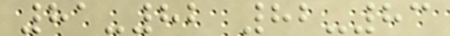81-82 82-83
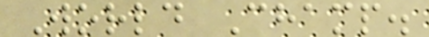World Champ.
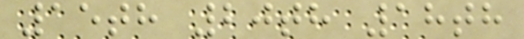15th 20th 18th
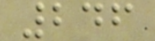246
